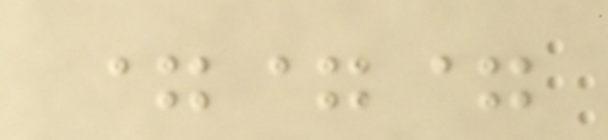===
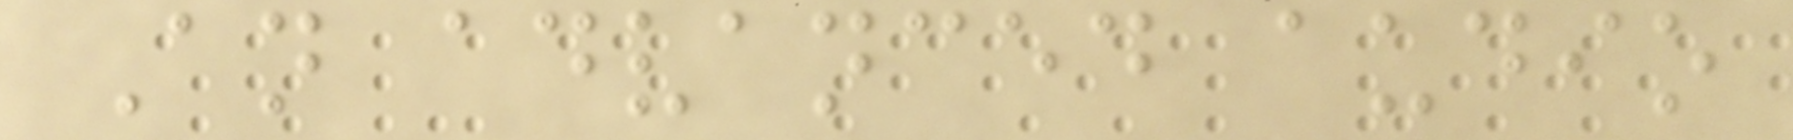An advanced audio
